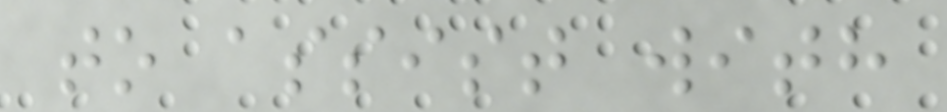to assist with
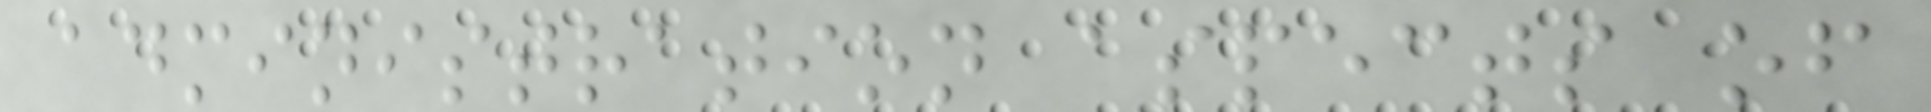administration aspects of
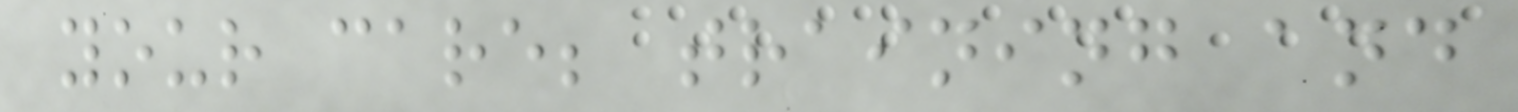your care; training and
